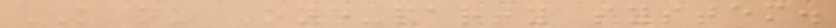KANU One-party system.
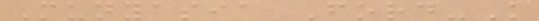Munyasia Ford-K
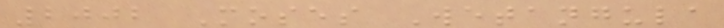2002 Moses Wetangula
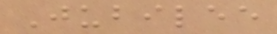Jubilee
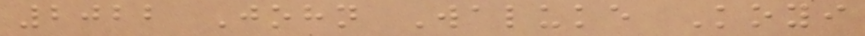2022 John Waluke Koyi
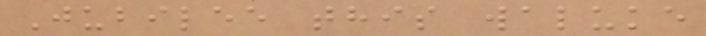Jubilee this waluke
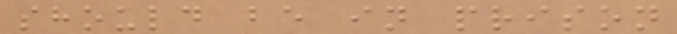should be in prison
